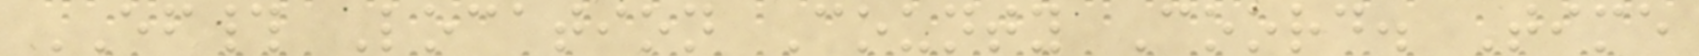EF# Location County Coord. Time
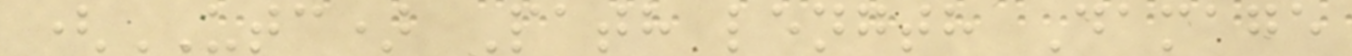(UTC) Path length Damage
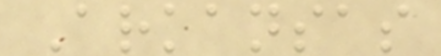Arkansas
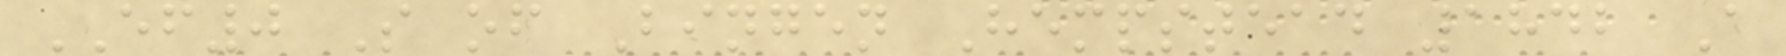EF0 S of Bingen Hempstead 1842 A
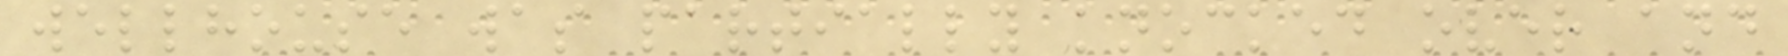wellhouse was partially knocked over and
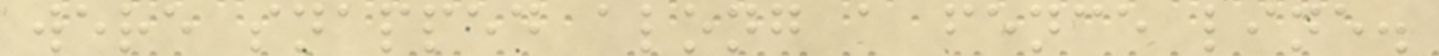were snapped along a fence line.
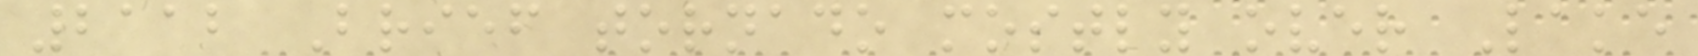2112 Brief tornado mostly over Lake
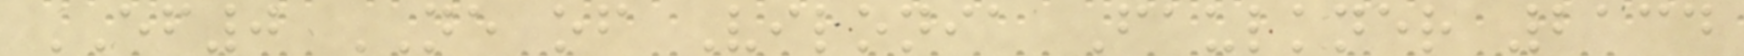EF0 NE of Vilonia Faulkner 2134
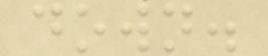down.
